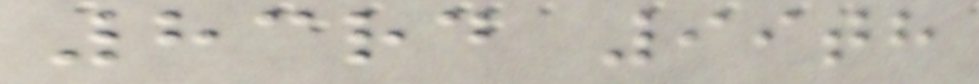83rd 99th
